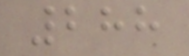288
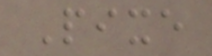Pixe
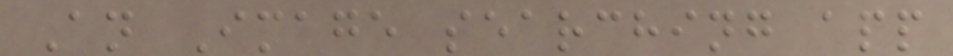An Image searching app
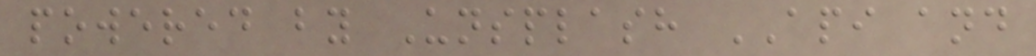powered by Unsplash API and
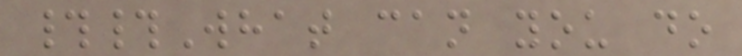##What can you do
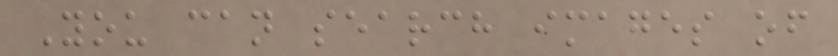You can search images of
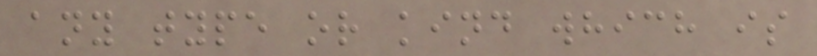any type or kind which is
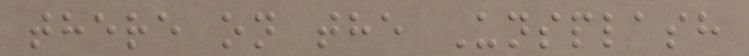there on the Unsplash
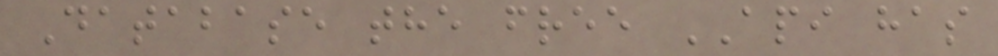Database the free API has
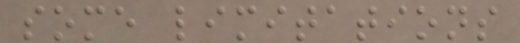some limitations
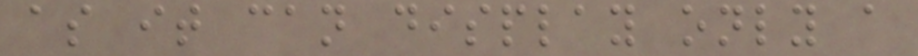as it can display only a
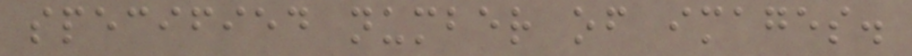specified number of images.
